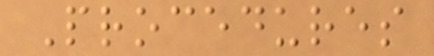Procedures
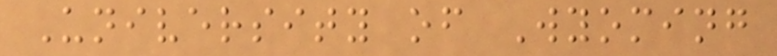University of Wyoming
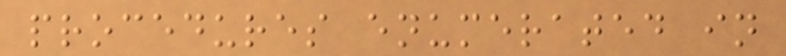procedures enumerated in
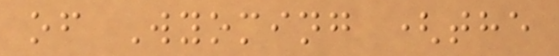of Wyoming (the
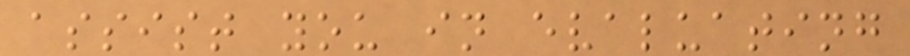assist you in evaluating
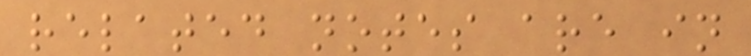related notes are in
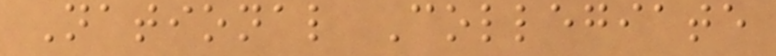National Collegiate
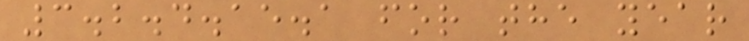3.2.4.15.1 for the year
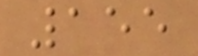155
